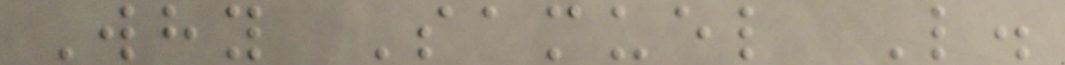Why Samuel L.
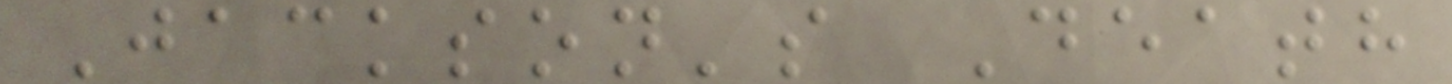Jackson's Death
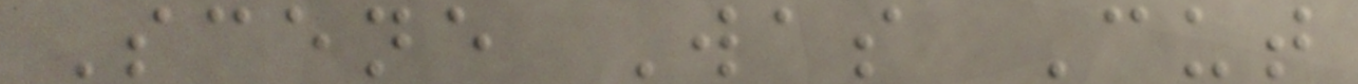Scene Was Cut
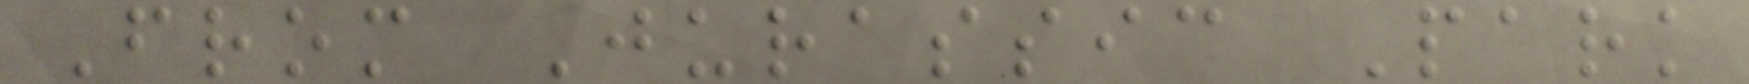From Jurassic Park
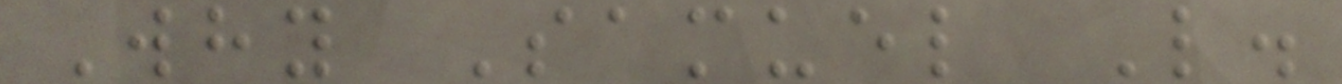Why Samuel L.
